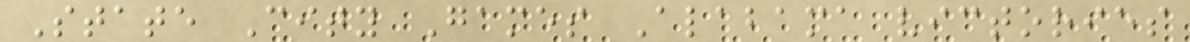State City Games Alabama victories
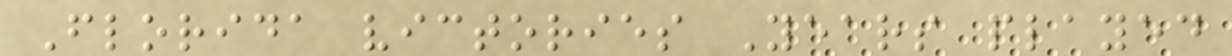Florida victories Years played
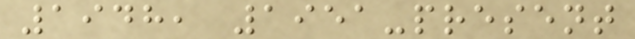1948, 1951-present
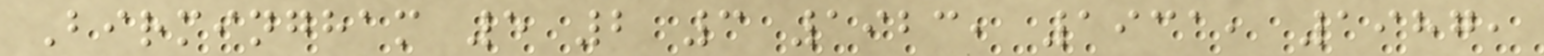Birmingham 5 2 3 1923, 1931, 1987,
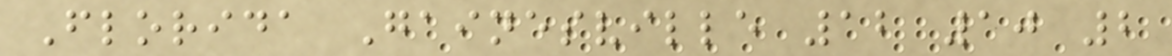Florida Gainesville 12 10 2
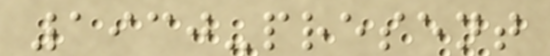1930-present
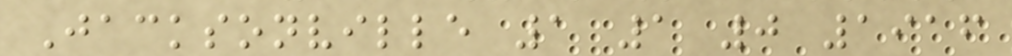Jacksonville 1 1 0 1916
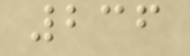236
